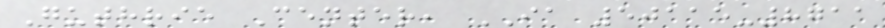Guthrie Center, IA 50115-8711
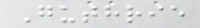Guthrie
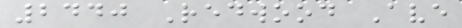2440 Redwood Ave
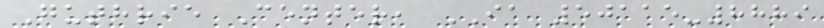Guthrie Center, IA 50115-8889
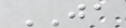JA
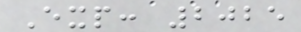Exp: 2025
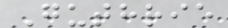Guthrie
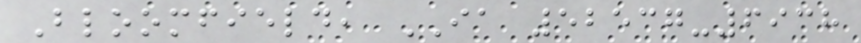Bloomfield, IA 52537-6938
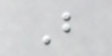B
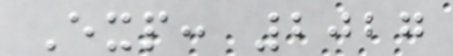Exp: 2027
